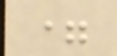=
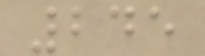245
